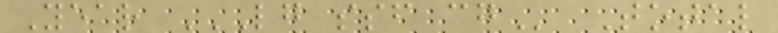Year LG SSF CG Total
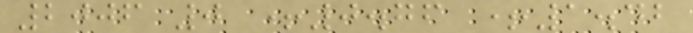2006 0 +0.76 +1.42
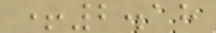+2.18
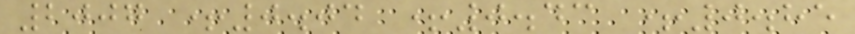2007 +0.04 +0.43 +0.85
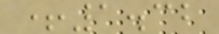+1.32
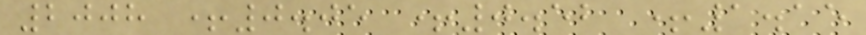2008 +0.05 +0.52 +1.15
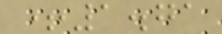+1.71
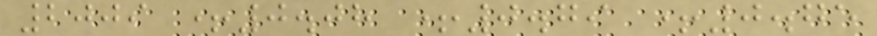2009 +0.08 +0.79 +0.75
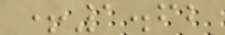+1.62
